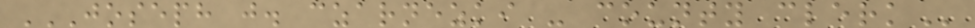JOSEPH J. CZARNEZKI - COUNTY CLERK
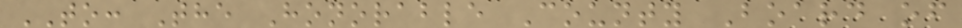TO: The Honorable County Board of
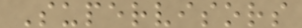Supervisors
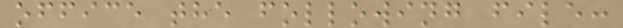office the following file:
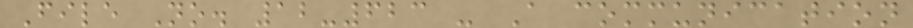File No. 12-623 - A communication
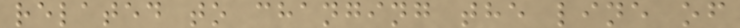related to changing the line of
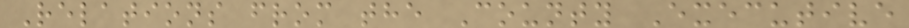Relations from the County Executive
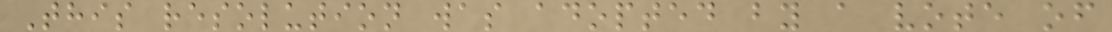This resolution was adopted by a vote of
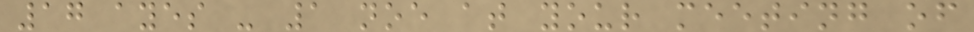17 ayes - 1 noe at your meeting of
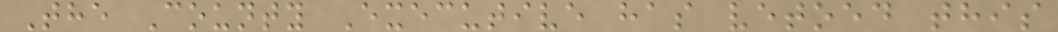The County Executive has vetoed this
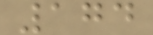174
